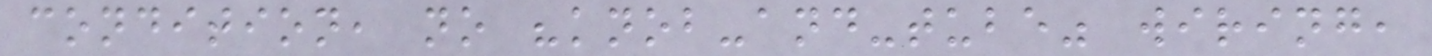condition, no "knob-and-tube" wiring,
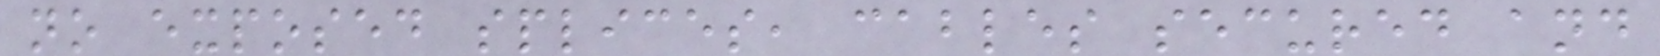no exposed splices, cables secured and
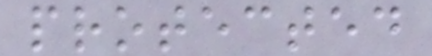protected
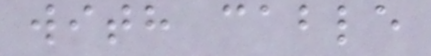with cable
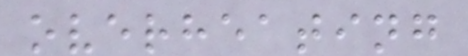overheating
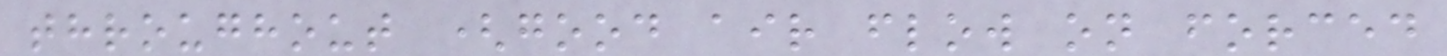throughout (good air flow on forced
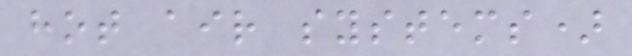hot air systems)
